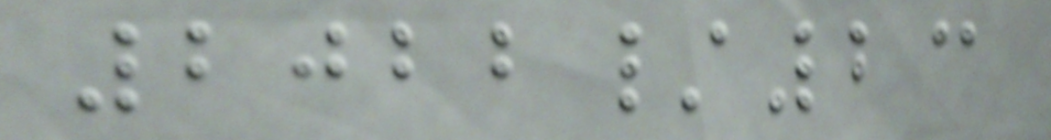2022/23
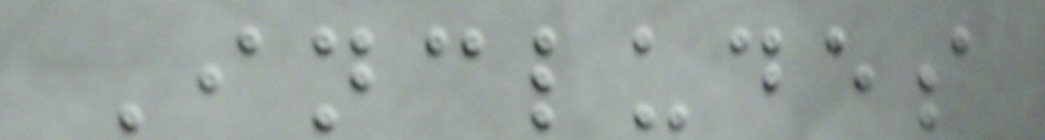Includes
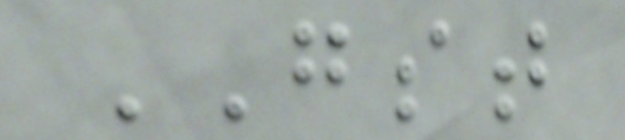GST
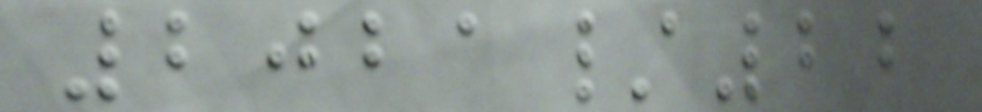2021/22
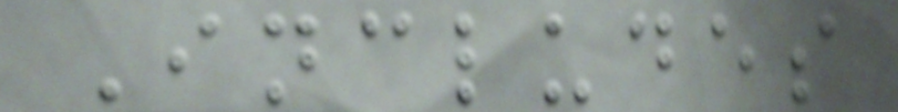Includes
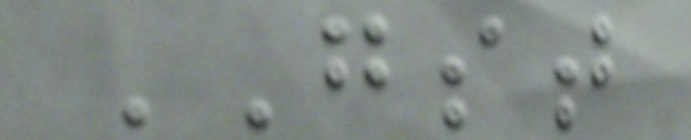GST
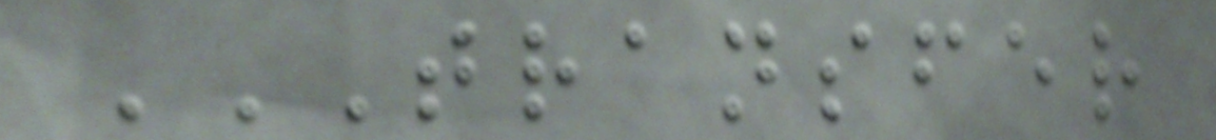TRANSFER
